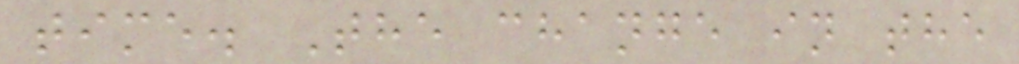time. The change in the
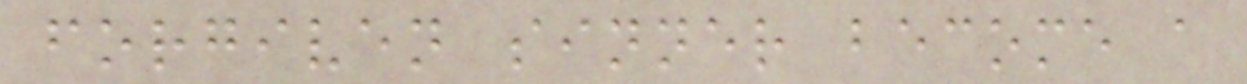forgiven sinner become a
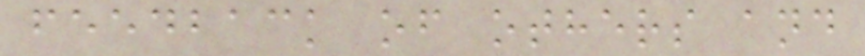feedback of others and
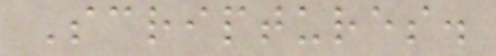Scriptures.
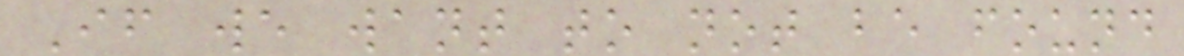If we want to not be found
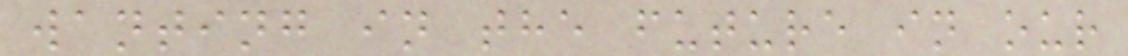wanting in the future in our
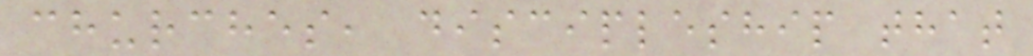churches, discipleship that
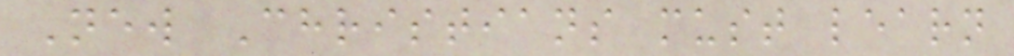New Christians must learn
